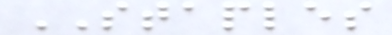STAPLES
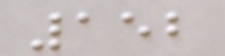152
